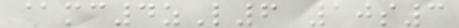@mc4zL6 10s3
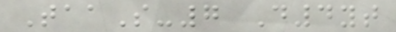TaaS-7 D4yt
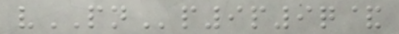vPNp9p9q&
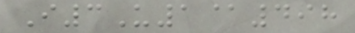I3U1@498
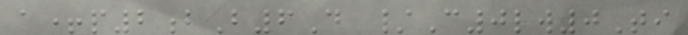a+p2bB6D /C0lw0Ti
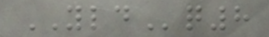YLDq8
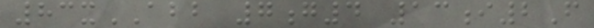83xABB 7g4 13i2F
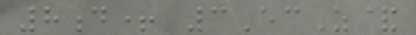8d+ 3EcZ&
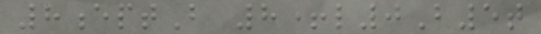8eptB 8+l0B5t
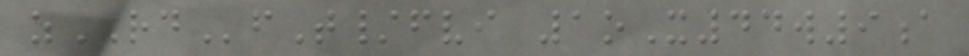zRDfT/fvi 1oX44w9a
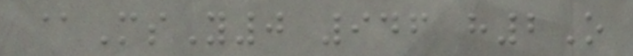@MsY0 946 h2O
